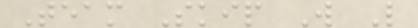Team Skip W L
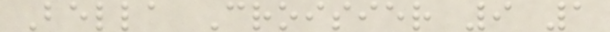Bella Croisier 9 1
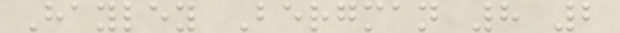Hayley Bergman 8 2
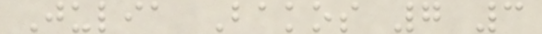Julia Bakos 7 3
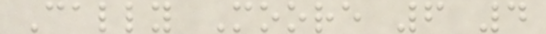Cally Moore 6 4
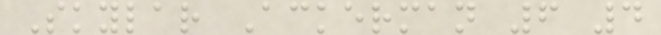Skylar Ackerman 6 4
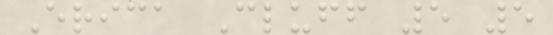Erica Cluff 5 5
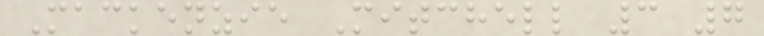Mackenzie Mitchell 3 7
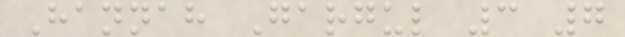Hannah Gargul 3 7
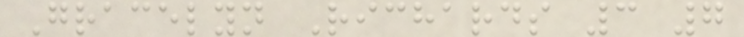Gracelyn Richards 3 7
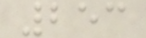253
